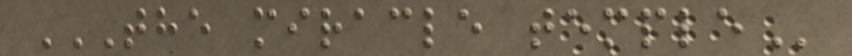THE MIRACLE TEMPLE
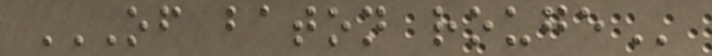OF BATON ROUGE
